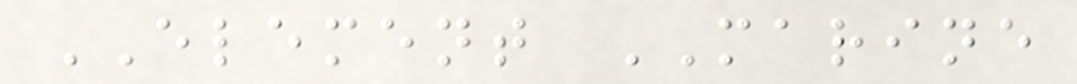ELEMENT MARINE
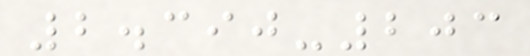2.390-203
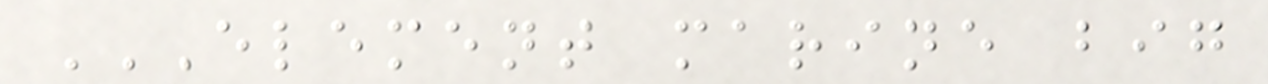ELEMENT MARINE BIG
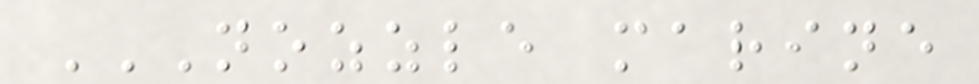NOZZLE MARINE
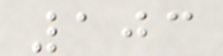103
